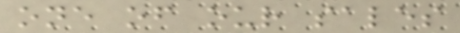one of our sales
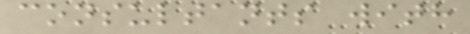consultants with
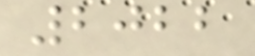2022
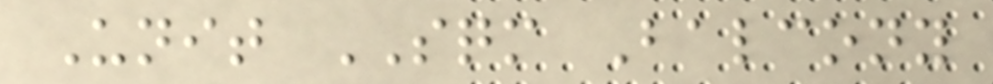Unit SQM Balcony
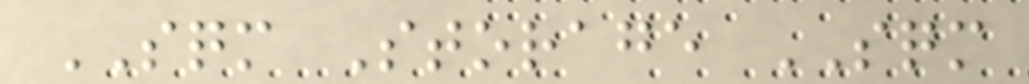SQM Storage SQM
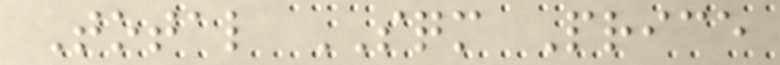Total SQM Price
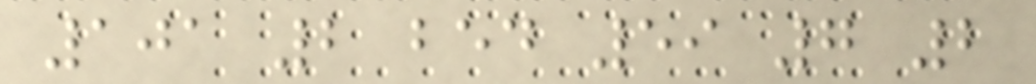101 2 bed 59 7 2
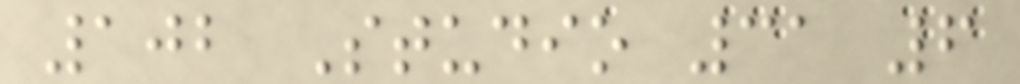102 Studio 31 6
